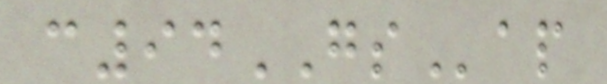c94GSap
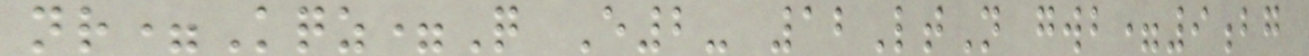nr=Kqz=Q E2- 12LtN gwb=9bg
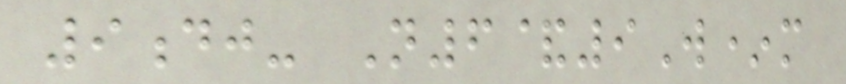9dj- N6&9W*m
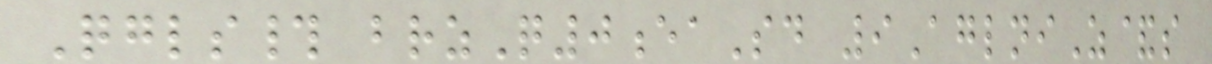Qgls# brzQ0eaSd 9AglniZ&s
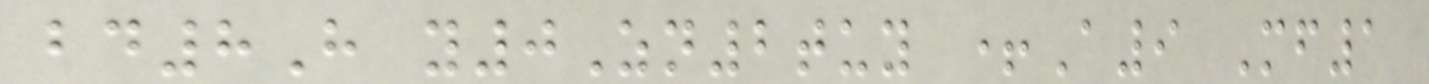bd8H y0Zn2tuy +A9 Mf1
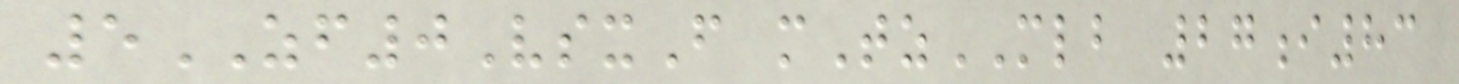5ZF0VsxF mTzMLB 27i83
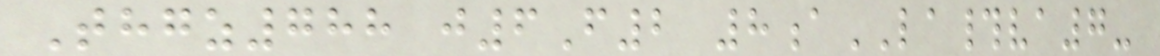Thgz788 j6F2 8aLA#va7-
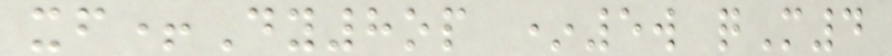xf+Dy8op *5w qM4
